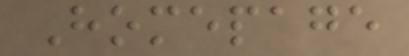Homepage
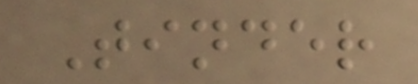Tinder
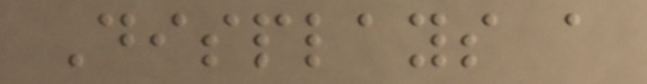Displays a
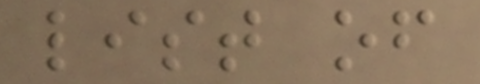list of
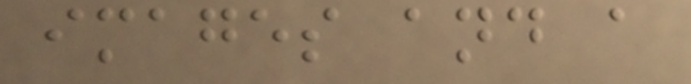images and a
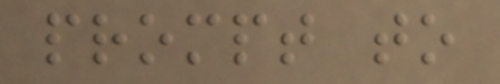prompt to
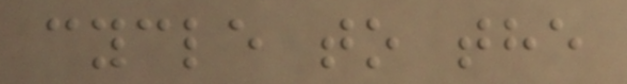cycle to the
